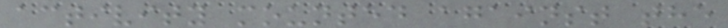activity mounted against the
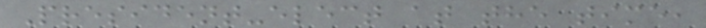President-elect at the time,
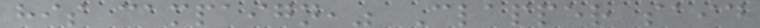his campaign," Clapper said
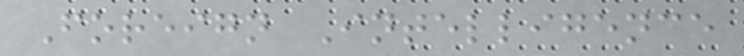Foreign Intelligence
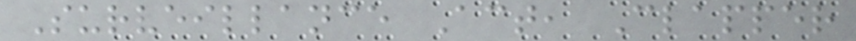Surveillance Act, Clapper
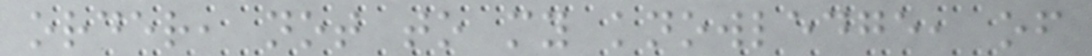order, not to my knowledge, of
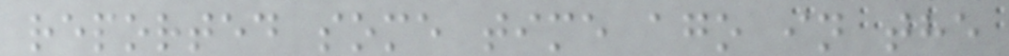reported some time ago in the
